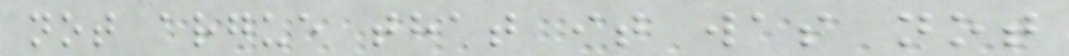not argue that it was not
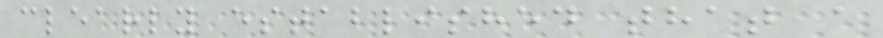clearly established that a
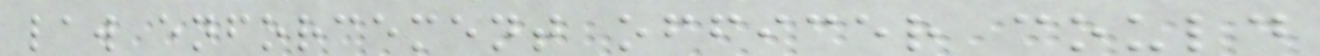law enforcement officer could
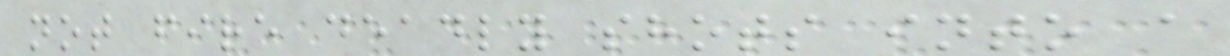not fire deadly shots into a
